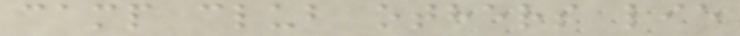camp club others lie
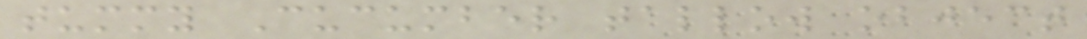tummy Cucumber tallow object
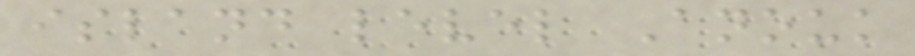island level Anouk
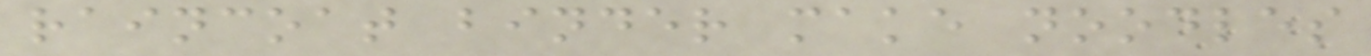raincoat binder make noodles
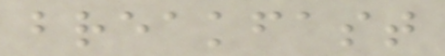breakfast
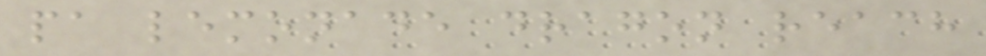pa lemonade dragon reach
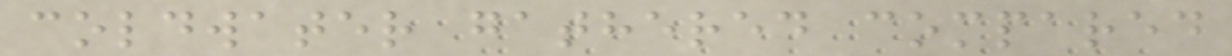coldwater gathered compared
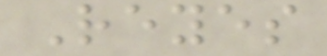Reyes
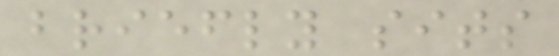briefly sits
